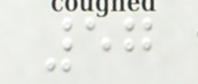57
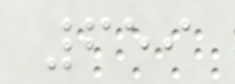659
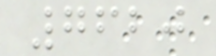7620
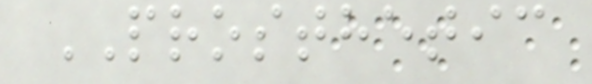PROSTHETIC
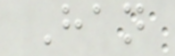Han
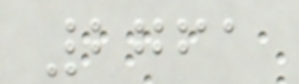2761
